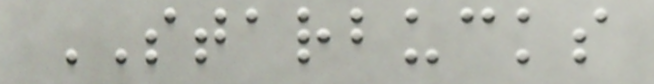STARBUCKS
